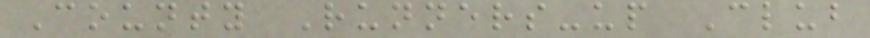County Runners-up Club
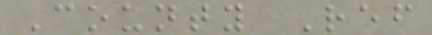County Ref
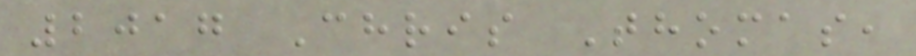2017 Chris Thomas,
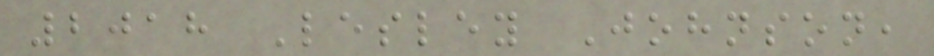2018 Lesley Johnson,
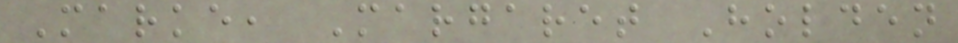Marke, Margaret Holden
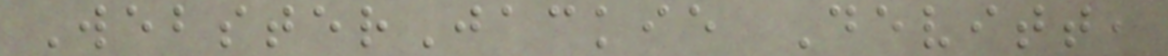WebsterJackie Devitt,
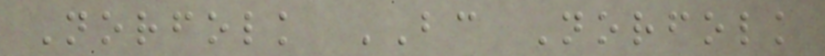Norfolk BC Norfolk
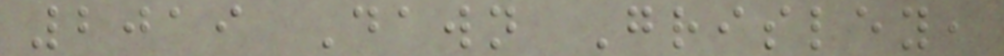2019 Dawn Grisley,
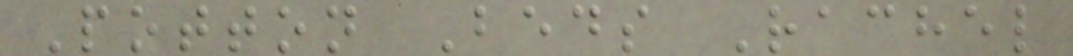Potton Beds Rachel
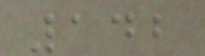142
